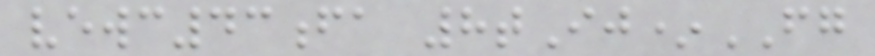vewc43fa 8tIj*FG
